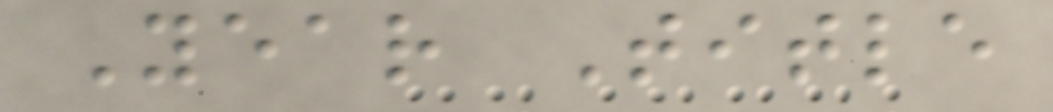Year Title
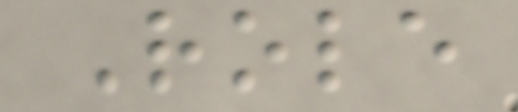Role
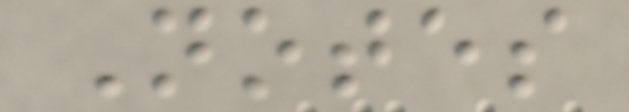Notes
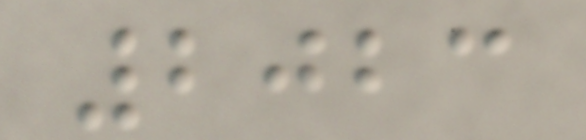2023
